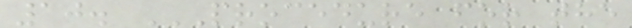10. PROCEDURE FOR THE
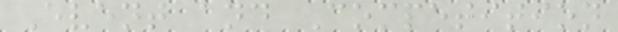Event and Competition
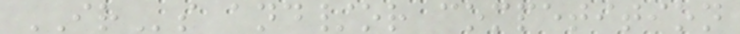IRs and/or competition
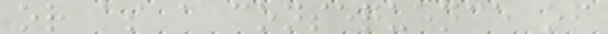or as a consequence of
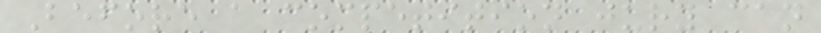Before a competition jury can
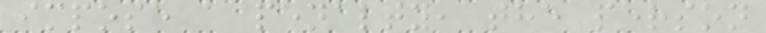impose a penalty, the person
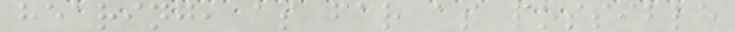hearing, as far as possible
